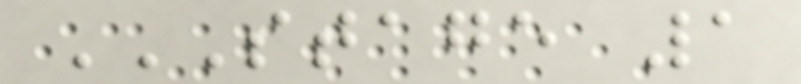STAGE 1
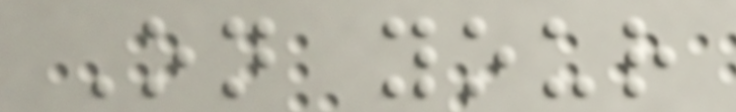On your
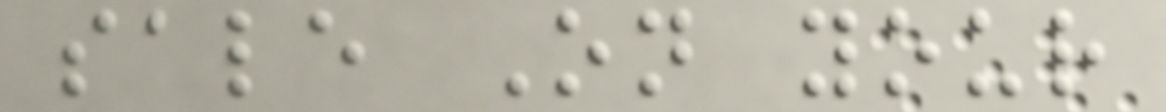sale On your
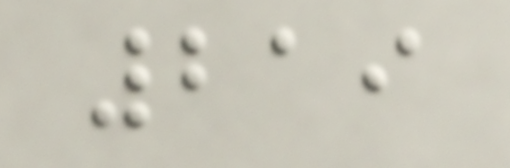219
